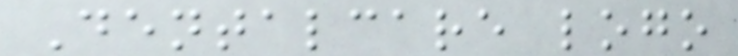Dentalcare logo
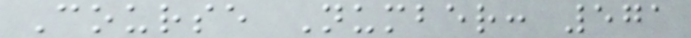Course Number: 571
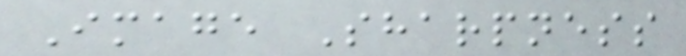Image Sharpness
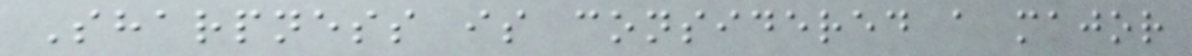Sharpness is considered a major
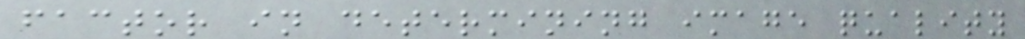factor in determining image quality
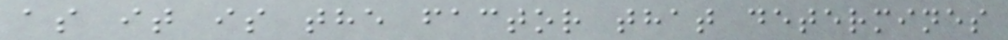as it is the factor that determines
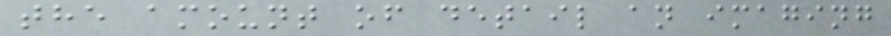the amount of detail an imaging
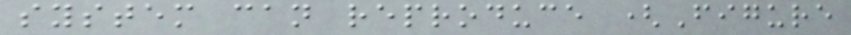system can reproduce (Figure
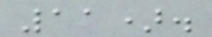11).
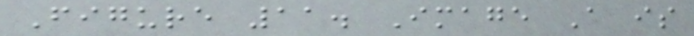Figure 11. Image A is
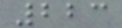223
